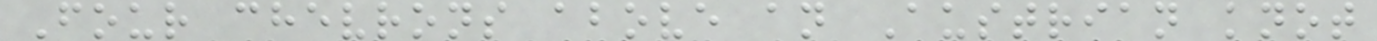Four chevrons above an Austrian knot
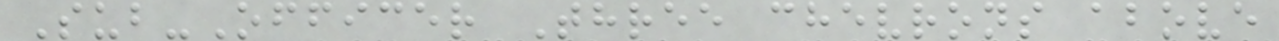Sub-Officer Three chevrons above
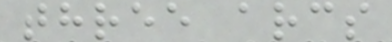three arcs
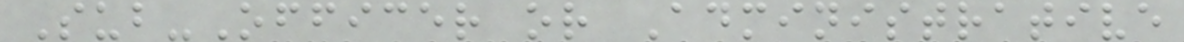Sub-Officer or Administrative
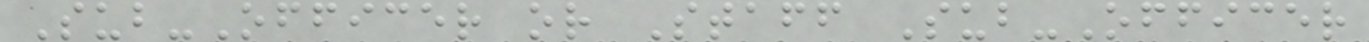Sub-Officer or Staff Sub-Officer
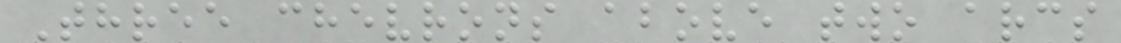Three chevrons above two arcs
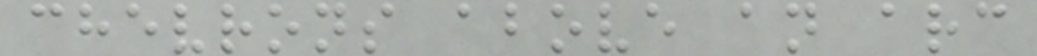chevrons above an arc
